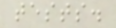tests.
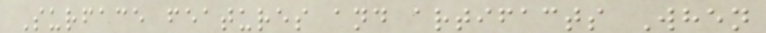Surface features and artifacts When
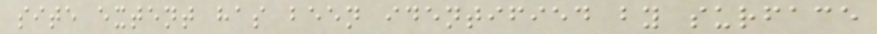site extent has been identified by surface
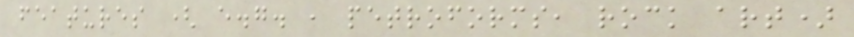features ( e.g. , petroforms, rock art)
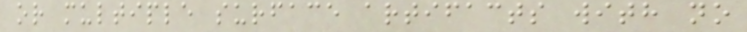or multiple surface artifacts with no
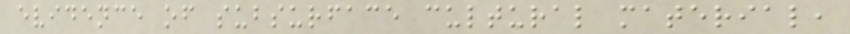evidence of subsurface cultural material,
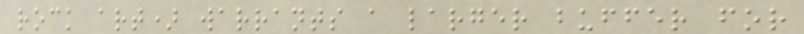rock art) warrants a larger buffer for
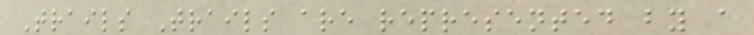Trails Trails are represented by a
